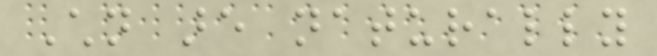Children are naturally
